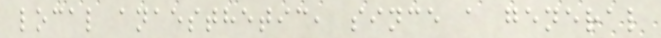local anaesthetic, since a general
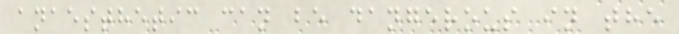anaesthetic can be dangerous in the
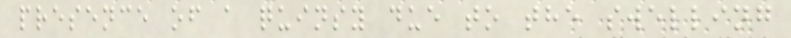presence of a quinsy due to the swelling
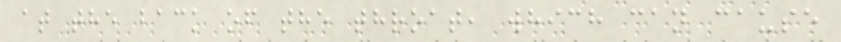at the back of the throat, which can cause
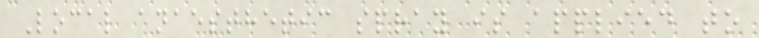Local anaesthetic spray is applied to
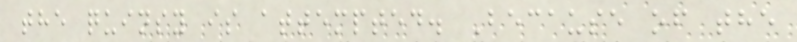the quinsy is attempted. Because of the
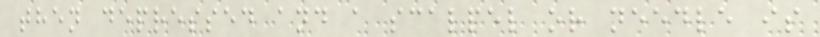then depressed and a scalpel or needle is
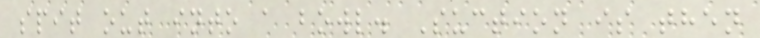spit out into a bowl. Suction is then
